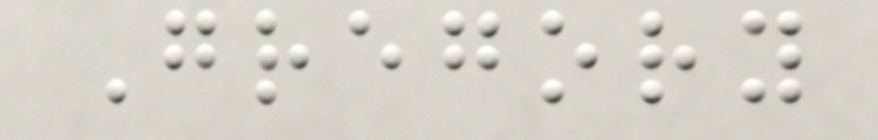Gregory
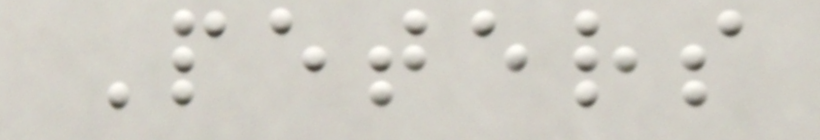Peters
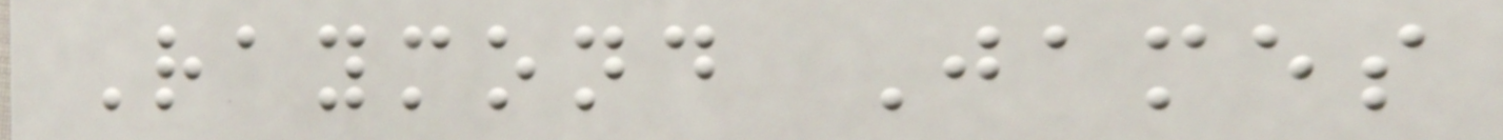Raymond James
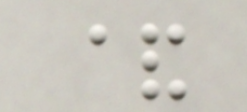&
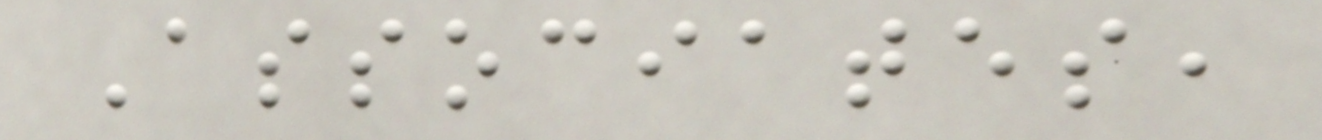Associates,
